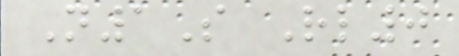N1S Rl0
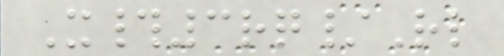X#3rq/Rl
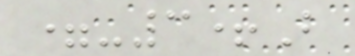=-3+B
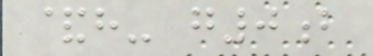&h- g0b
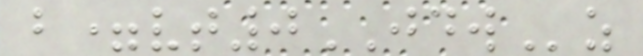b=vt0JDWz
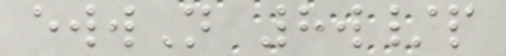ewwN 8w/p
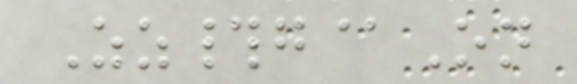Zz#g@On
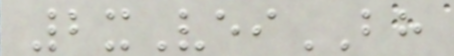2xVeiBH
